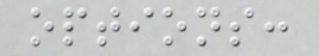options:
